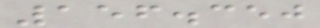156.350
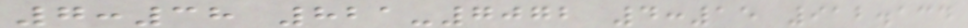7:38 821-7072 4:15 912.134
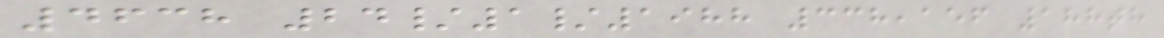4638 24/1/1988 338,156 188th
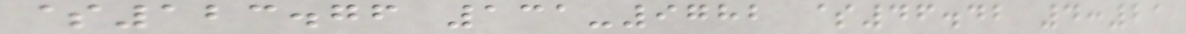$123.76 131-9782 $46.42 4:21
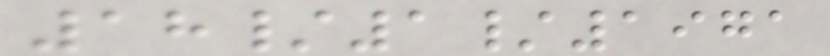18/1/1971
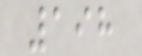198
